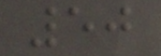50
